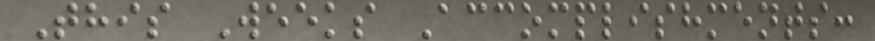This Weeks Accomplishments:
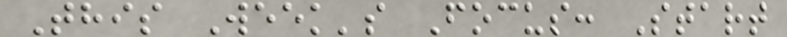This Week's Focus: Start
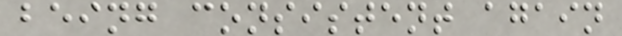being consistent again
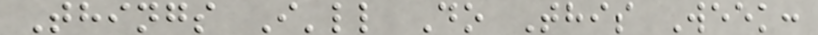Things I'll Do This Week:
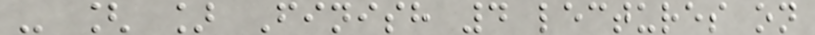- [ ] Finish 4 lectures on
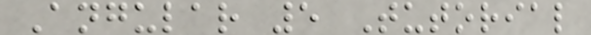Angular 5 Tutorial
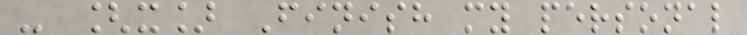- [x] Finish my personal
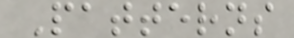Patterns
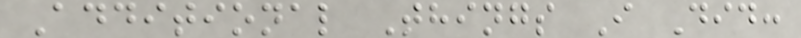Additional Things I Did:
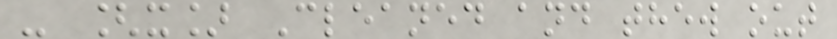- [x] Cleaned and thew out
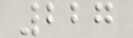227
